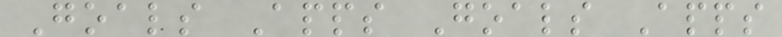Goals Apps Goals Apps
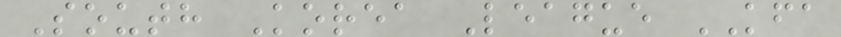South Korea League KFA
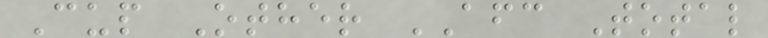Cup Other AFC Total
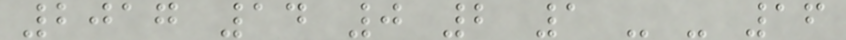2017 14 0 2 1 - - 16
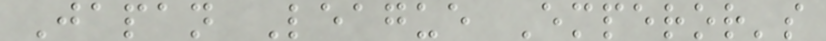Japan League Emperor's
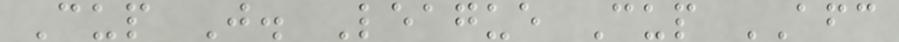Cup J. League Cup AFC
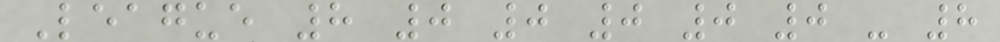League 8 0 0 0 0 0 - 8
